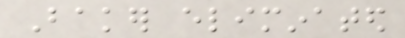Baker eliminated
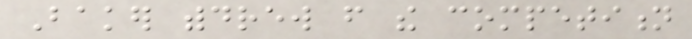Baker withdrew from the competition
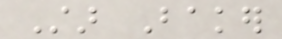Star Baker
